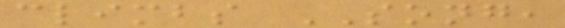climbs SONG,
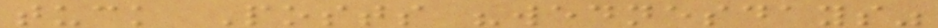tuck Posts "wednesdays"
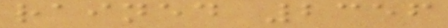rained 2356
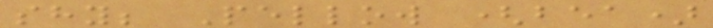shy; Pellow (bea)
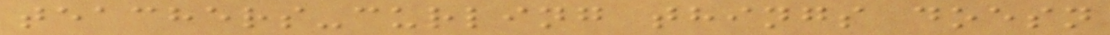teachers-curling things doesn
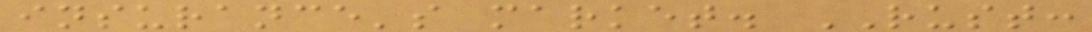insurance's market. RUST:
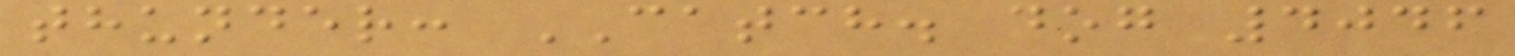thunder: CATCH. dog 4046
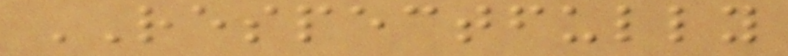RESPECTFULLY
